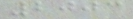2003
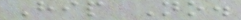Hip No.
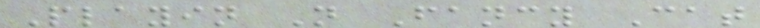Playin N Fancy Cat
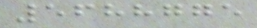5688775
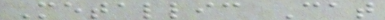Metallic Cat
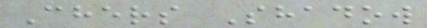Chers Shadow
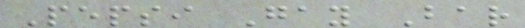Pepsi Gay Bar
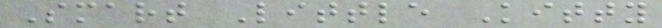Smart Little Kitty
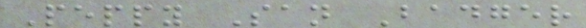Peppy San Badger
